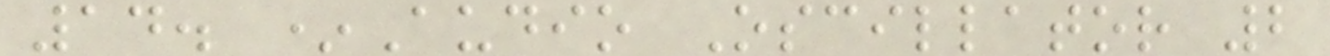14. *Audio Oscillator 2
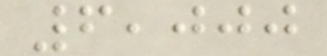6,000
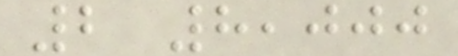2 8,000
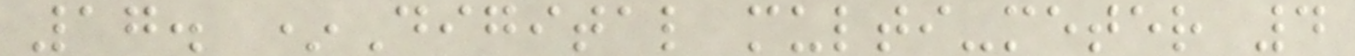17. *Digital multi-meter 4
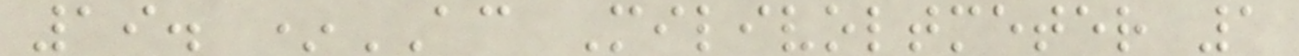19. *AC Milivoltmeter 1
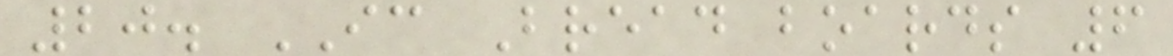20. IC Bread boards 6
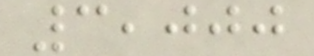3,000
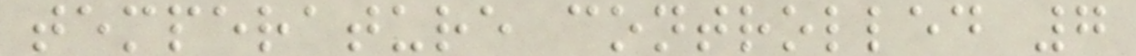temperature controlled 7
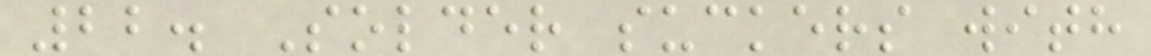22. Solder suckers with
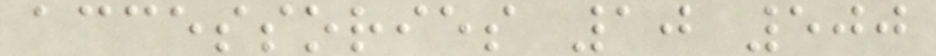accessories 10 500
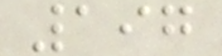197
